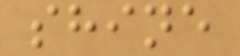shine
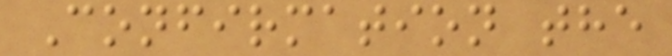Confirmation the
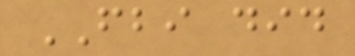FBI did
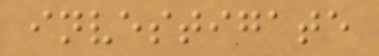investigate
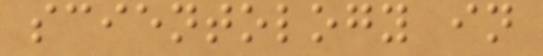scientology in
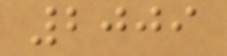2009
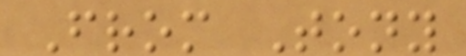From Tony
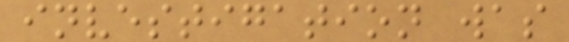investigation was
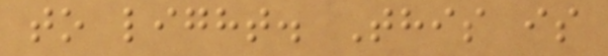to light. This is
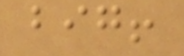big!
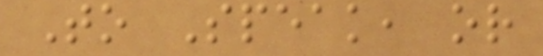To Speak, or
